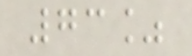73%
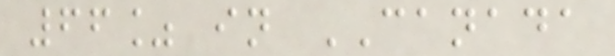66% in CANADA
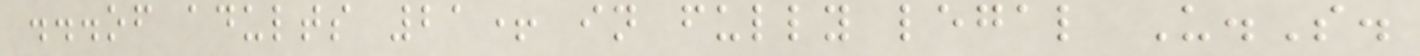...of adults 21+ in fully legal U.S.
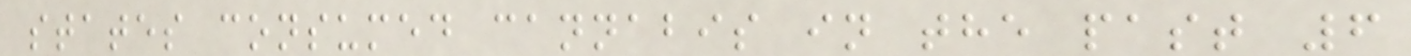states consumed cannabis in the past 6
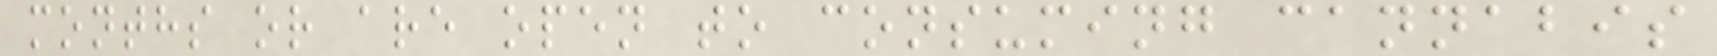months or are open to consuming cannabis
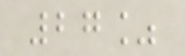27%
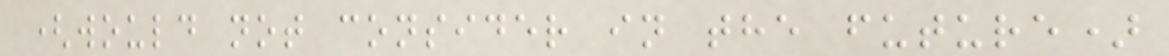(would not consider in the future)
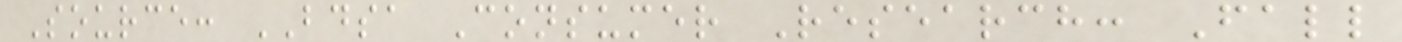Source: BDSA Consumer Research: Fall
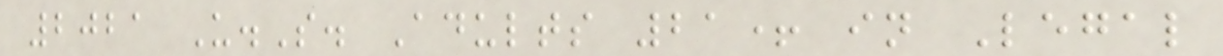2021 U.S. Adults 21+ in Legal
